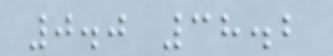0.0 38.2
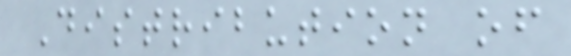Distribution of
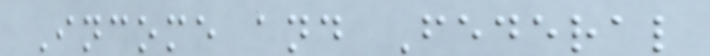Income and Federal
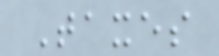Taxes
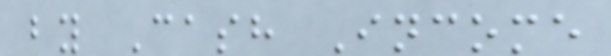by Cash Income
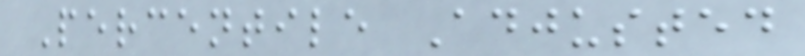Percentile Adjusted
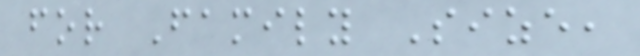for Family Size,
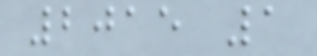2015 1
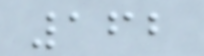162
